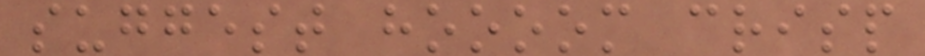suggest hoooom crisp
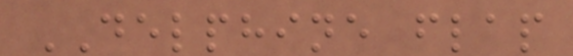DELPHINE flap
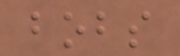bobs
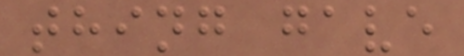thing gave
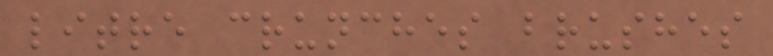litre crunches brushes
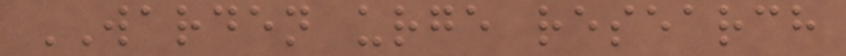WARDEN urge research
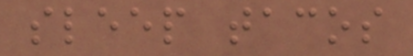sleep tacos
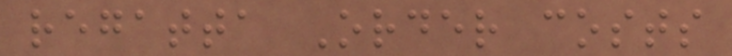regatta Order costs
